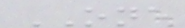ONE
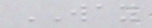WAY
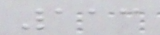113
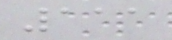111
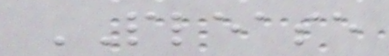PLEASE
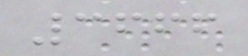3666
